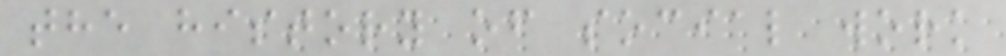the history of social work
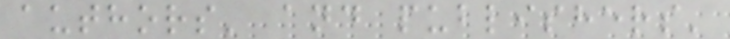authors' and publishers'
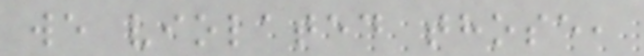we violated those,
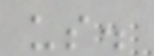us.
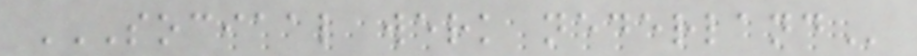SOCIAAL WERK NEDERLAND
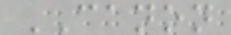CANON
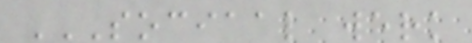SOCIAAL WERK
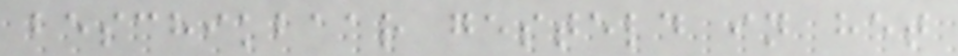beschikbaar gesteld in het
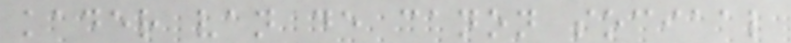kader van de canon sociaal
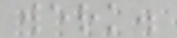werk.
